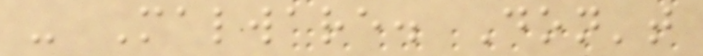- Malware. Don't
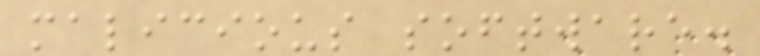malicious software.
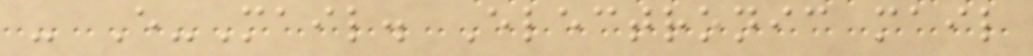- E-Mail. Electronic mail
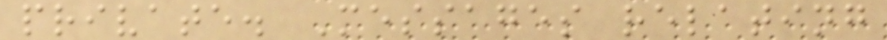private. Messages relating
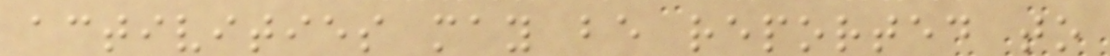activities may be reported to
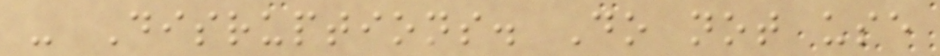- Disruptions. Do not use
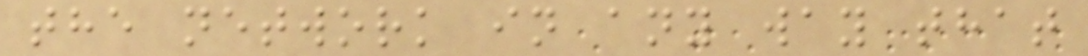the network in any way that
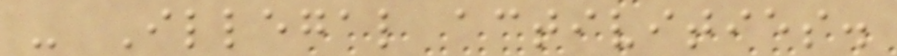- Illegal activities.
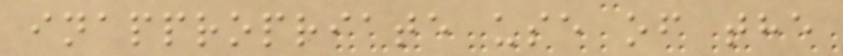inappropriate use of the
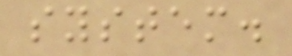system.
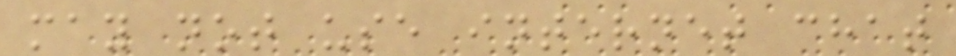may not use internet chat
